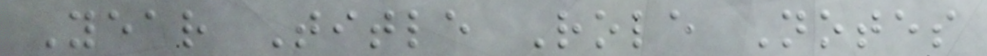Year Title Role Notes
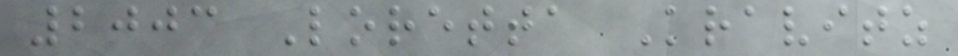2003 Loretta Kravitz
